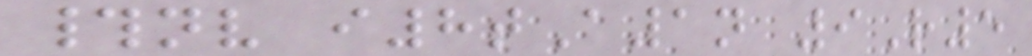#nv i8tA1n 9R5
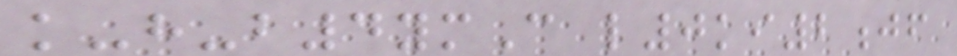k-h-b4ymC l0ki2jf
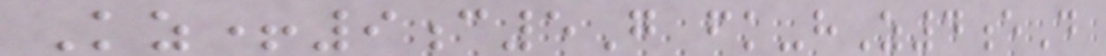Kz+9c5G fk-hZ4eD
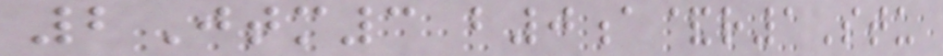2Jtm3 b0a&r1Stu
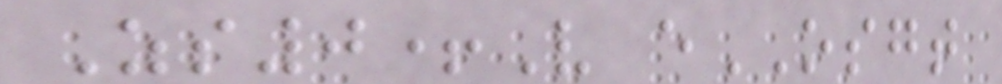Zs0+V eOSGT
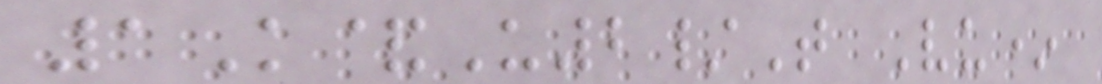1K&U2/T Vu*
